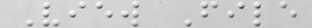View File
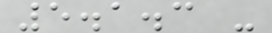5.1.3 -
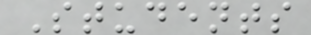Students
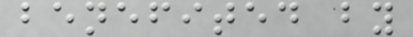benefited by
